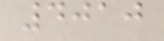4010
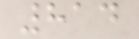814
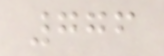776
